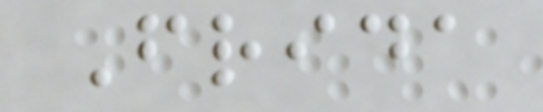Frida
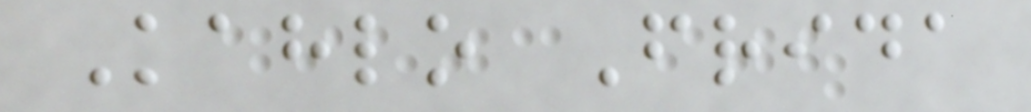Kahlo Frida
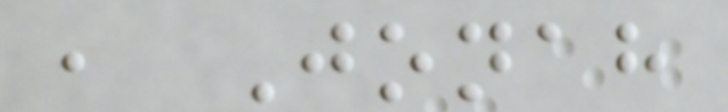, Jonah
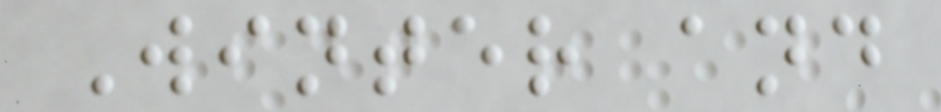Winter and
